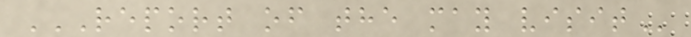REPORT OF THE MAY VISIT
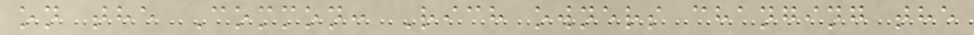on the Common: Rich owners changing the
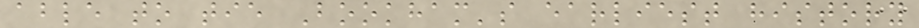able to tie Bookham's earliest history
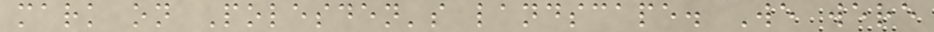mark on Polesden's landscape. We were
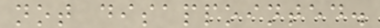not disappointed.
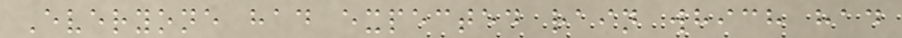Everyone had expected rain which had
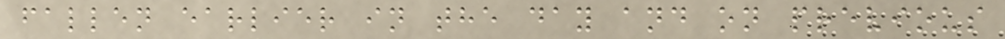fallen earlier in the day and on previous
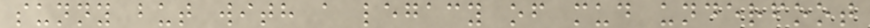sunny but with a legacy of mud underfoot
